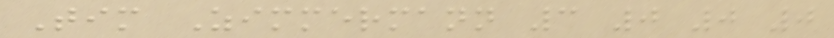Tim Zimmermann 3 0 0 0
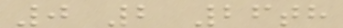0 2 26th
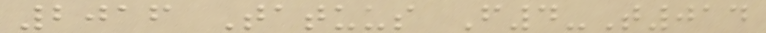2016 Tatuus F4-T014
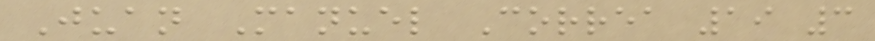Juan Manuel Correa 19 3
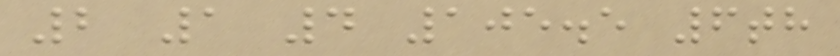2 1 4 105.5 6th
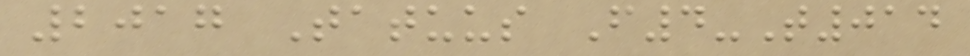2017 Tatuus F4-T014
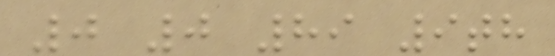0 0 89 9th
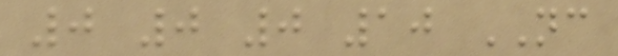0 0 0 10 NC
